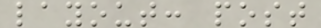layout: post
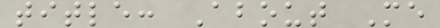title: About Me
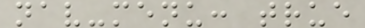nav-menu: true
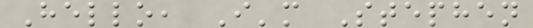Hello, I'm Stephen
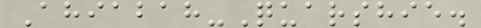Ahiabah-Quarshie.
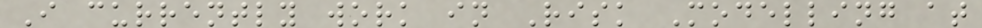I currently work in Risk Modelling at
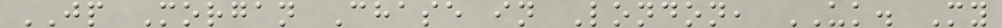JP Morgan Chase in London, UK. My
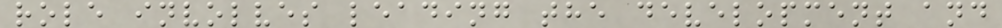role involves leading the development and
